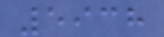5938
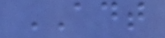ADT
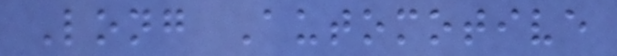Long Automotive
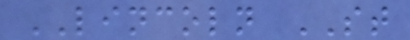LINCOLN ST
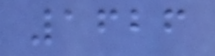1626
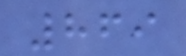869
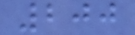200
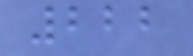222
